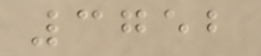3752
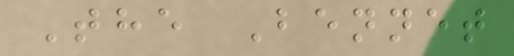The Bennet
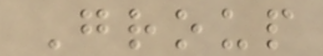Group
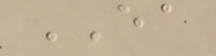EA
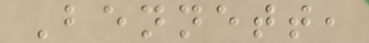Bennett,
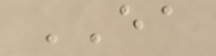EA
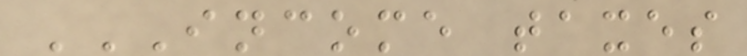INCOME TAXES
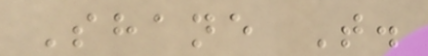Shane T.
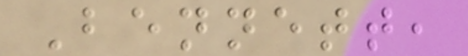Bennett,
